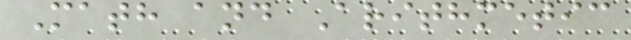Math and Arithmetic
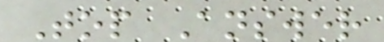Top Answer
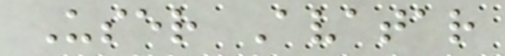User Avatar
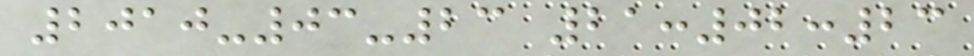2010-03-23 21:02:23
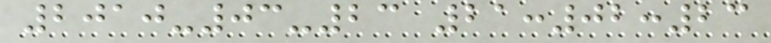2010-03-23 21:02:23
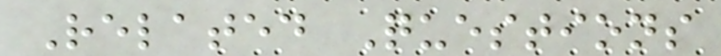Related Questions
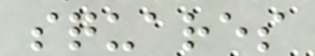squares
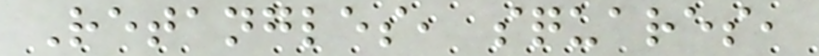Retangles, squares,
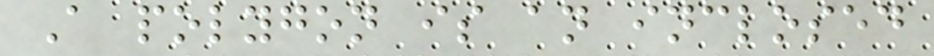A polygon is an inclosed
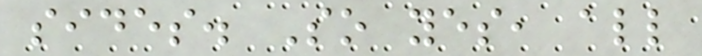sides. So yes, all
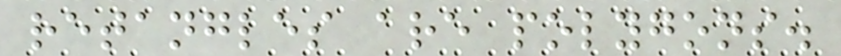retangles are polygons.
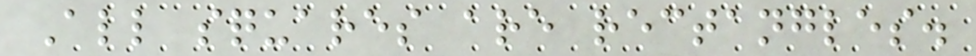All squares are rectangles.
